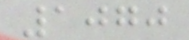1070
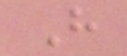H
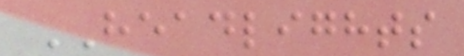HEADLIGHTS
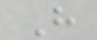H
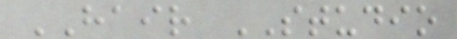HAIR STUDIO
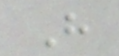H
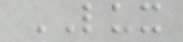LUX
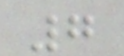7
